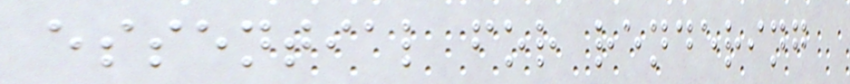essential for rendering
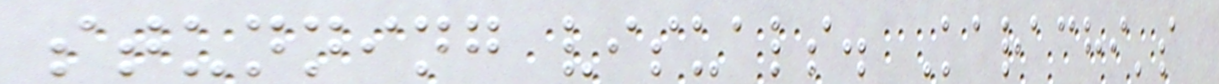stunning visuals. Karachi's
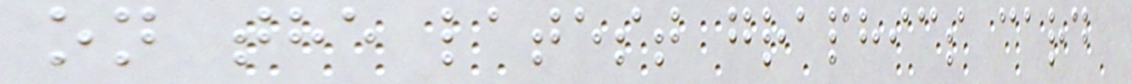on the latest graphics card
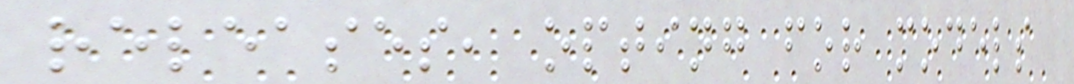releases, opting for models
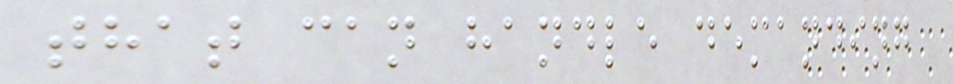that can handle demanding
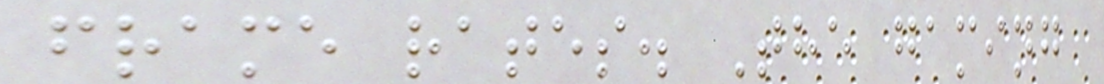frame rates. The gaming
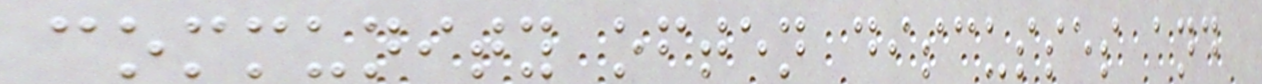community often discusses and
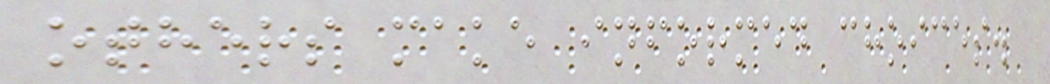others make informed choices.
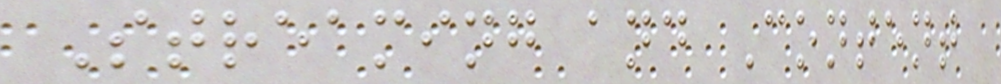Streaming and Content
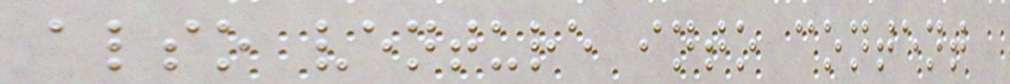also venture into content
